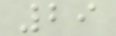29
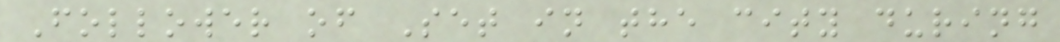Follower of Set in the city during
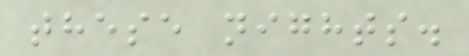these nights.
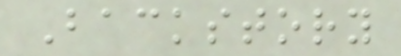Backstory
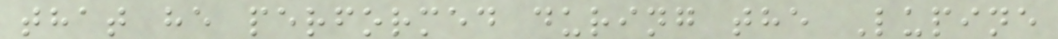that he performed during the Lupine
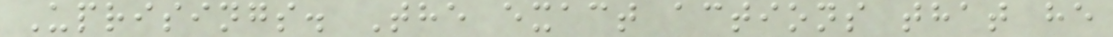Uprisings. The exact actions that he
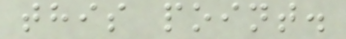this point.
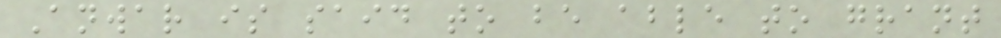Anwar is said to be able to grant
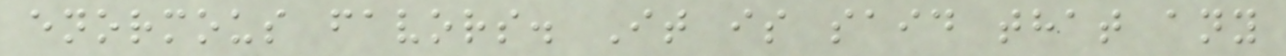enormous favors. It is said that any
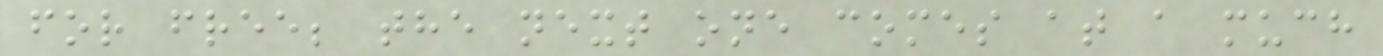for free; the next one comes at a much
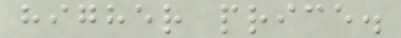higher price.
